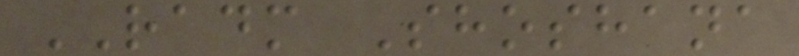RADM Shoshana
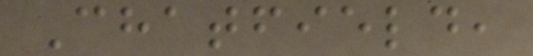Chatfield,
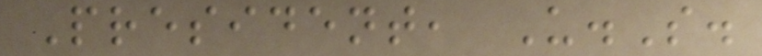President, U.S.
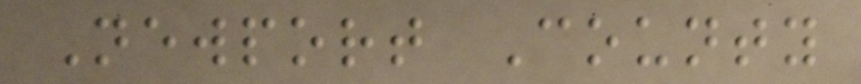Newport County
